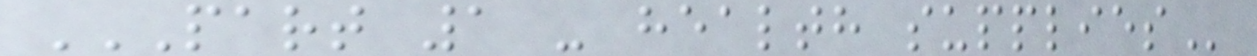PART 1 - HEALTH SUPPLIES
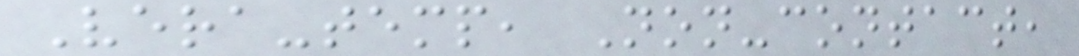Vera-temp, Non-contact,
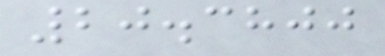20.3800
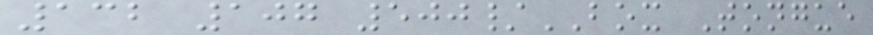132 107 500/BOX Tongue
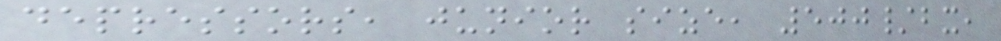depressors, junior size, 500/bx,
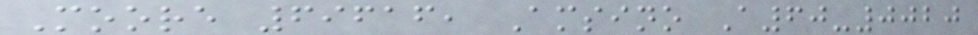Moore 69616, Amsino A60-0020
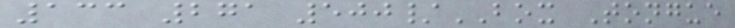133 271 500/BOX Tongue
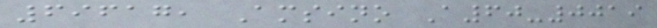69617, Amsino A60-0019
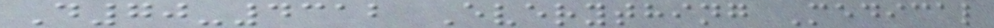D70-4312 Everything Medical
